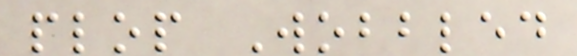plop Wobbled
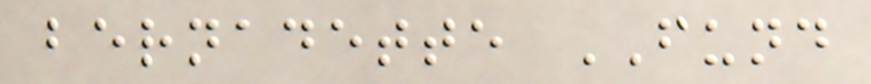bernadette FUND
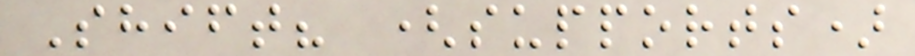Shift? (supports)
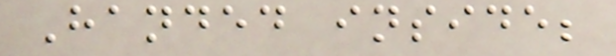Handed inside;
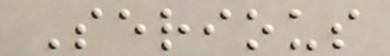Serious
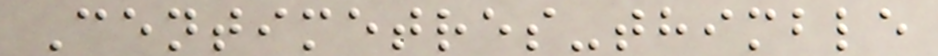Centimetres-thimble
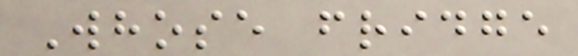Whose fridge
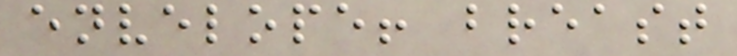envelope! breast
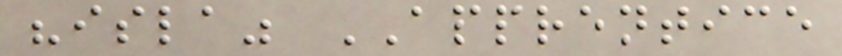"isla" APPRENTICE
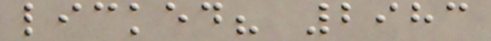licked? 2983
